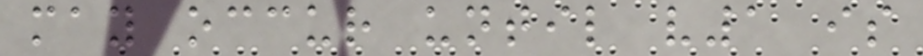may occur until v1 is
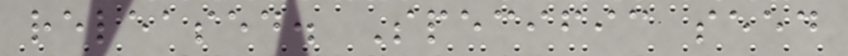released. Specific seed
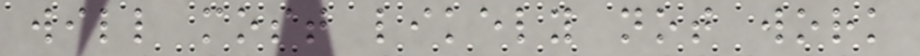will most likely not work
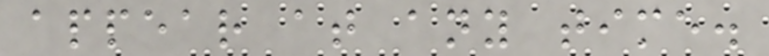appear at any time.
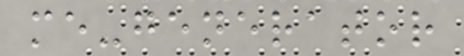me-generator
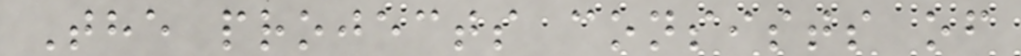The projects consists of
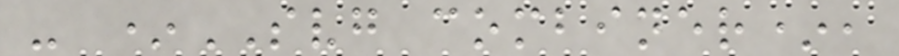- *SVG combiner*,
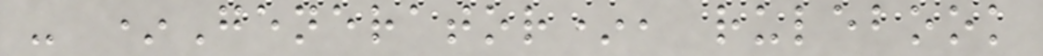- *Generator*, rulebook
